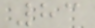83
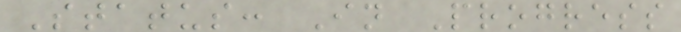Status: In Progress
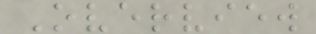Overview
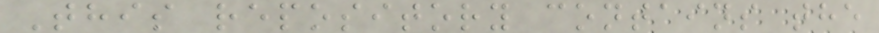This repository contains the
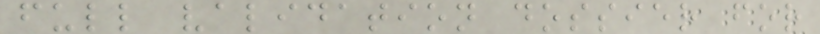full validation dossier for
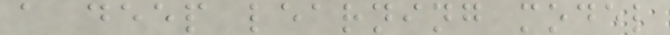a deep learning model
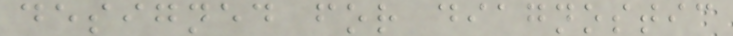designed for diagnostic
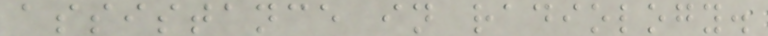assistance in radiology.
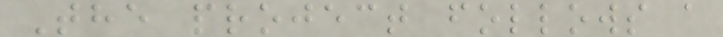The project follows a
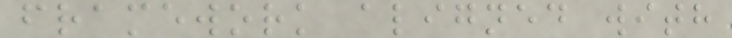framework aligned with
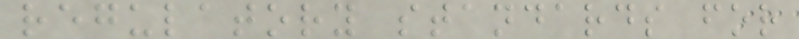regulatory standards for
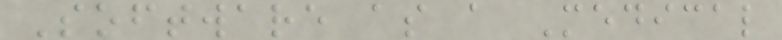Software as a Medical
